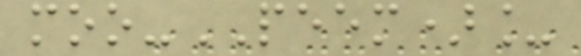moo-PEEM)_
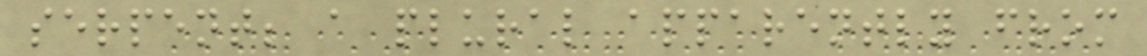serpent; a plural apparently from
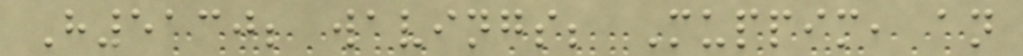H5130; wavings; Muppim, an
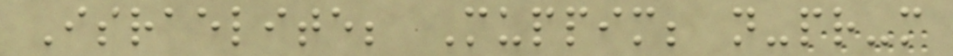Israelite; Muppim; n-pr-m
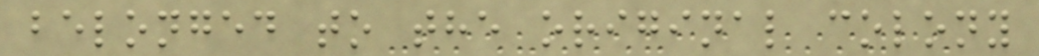belonged to the original colony
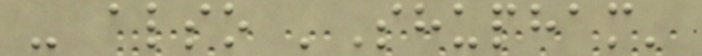- also 'Shupham'
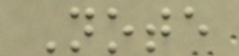Note
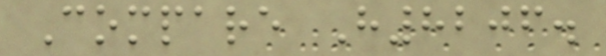Compare H8206.
